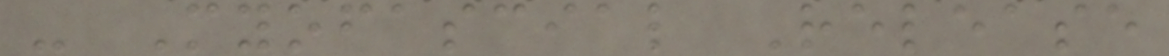- Myofascial Release
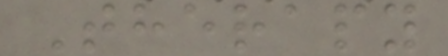Therapy
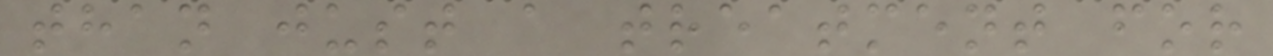than just a treatment for
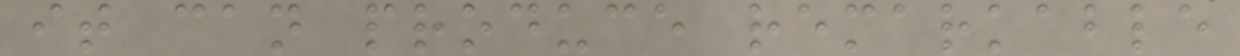it can produce remarkable
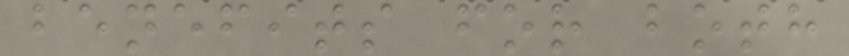benefits for both
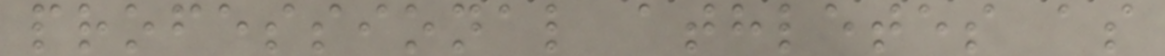professional athletes as
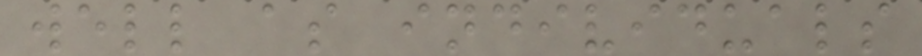well as individuals
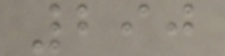290
